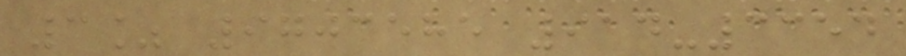3% 9703585 914-3354
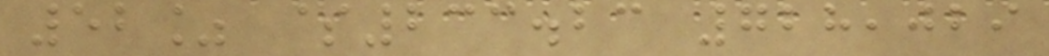52% $233.23 728,029
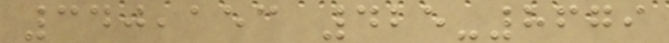340,153 425-8679
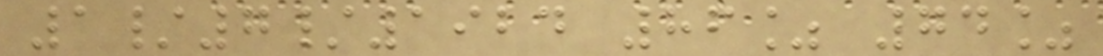1/7/1924 86% 74%
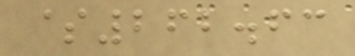$262.63
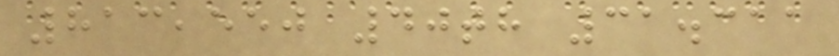813,550 40th 31.311
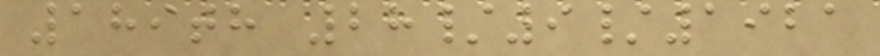189th 28/9/1921
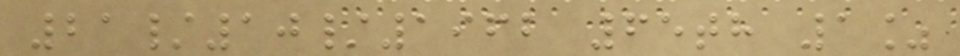21/10/1962 65th 1%
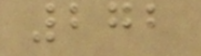272
